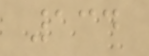134
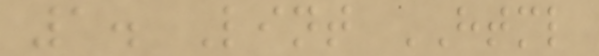1. Lint HTML
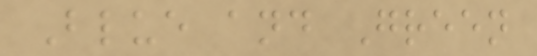Blue and Green
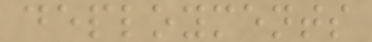deployments
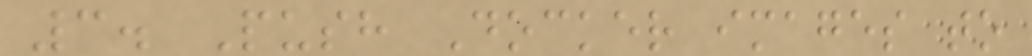3. Push Docker images to
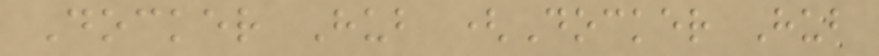Docker Hub (Docker Hub
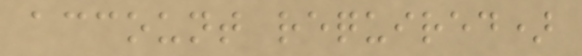account required)
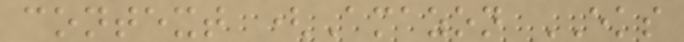context (Amazon EKS
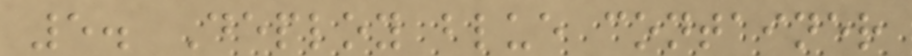5. Deploy blue container
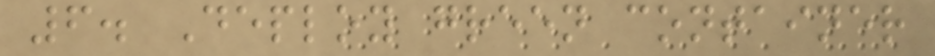6. Deploy green container
